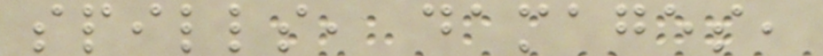spills, damages,
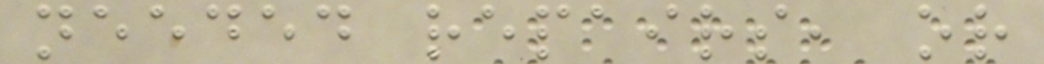needed repairs, or
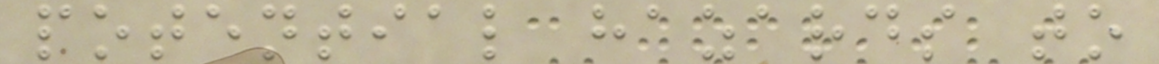potential hazards to
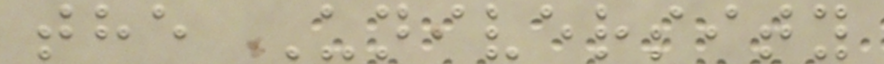the University
